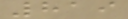819
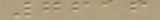7616
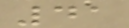41
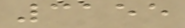3155
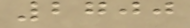2700
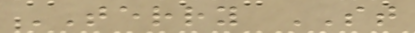TERRY ST
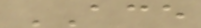ACE
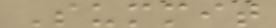Summit
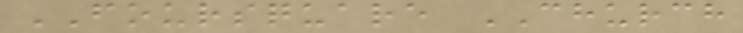FOURSQUARE CHURCH
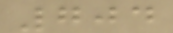704
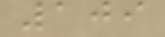109
